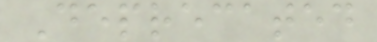Deprecated
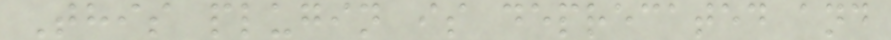This plugin is deprecated and
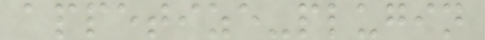appetize-plugin
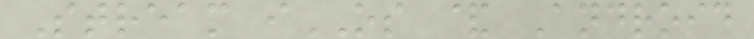Stream iOS & Android
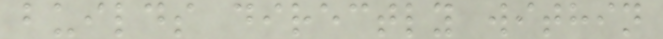builds directly within
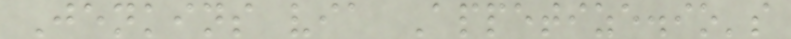Jenkins via Appetize.io's
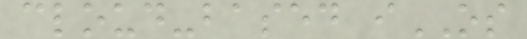cloud-based iOS
